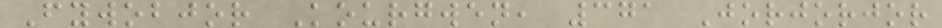Fywobjor Kourgwen, 371 Jorjorjor
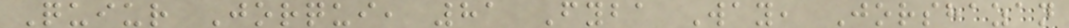Quiur Jorqui, 81 Fyba Way, Jorshazan
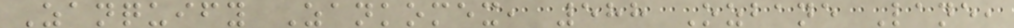Zanquify Zankomex, 588 Ozbane Lane,
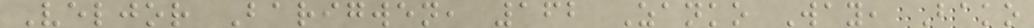Veljor Barigwen, 162 Zanko Way, Bako
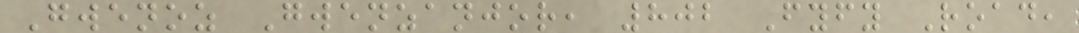Gwenoz Gwenzanjor, 802 Fyfy Road,
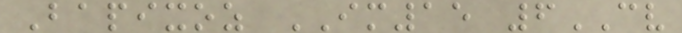Bapixoz IM15 6CV
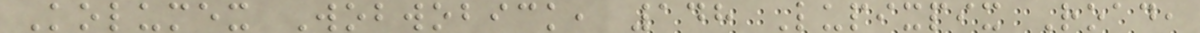Kolumex Wobwobick, 148 Lupixpix Road,
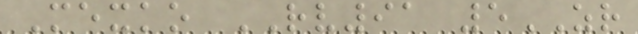Mexko RV91 5ZR
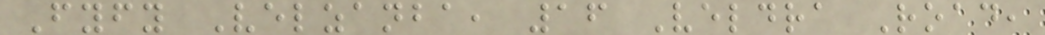Fyfy Velzanba, 16 Veldra Road,
